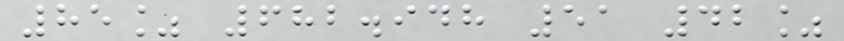85% 682.948 51 42%
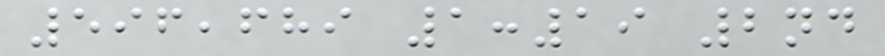596,689 1:19 2nd
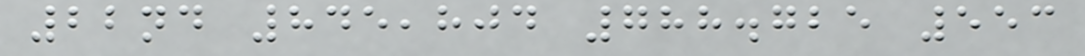22nd 845,804 788.725 553
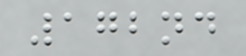172nd
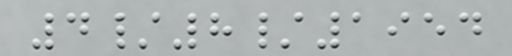4/8/1954
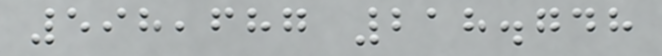598,687 218.748
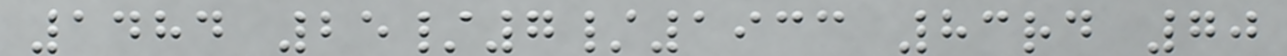1484 25/7/1933 83rd 70
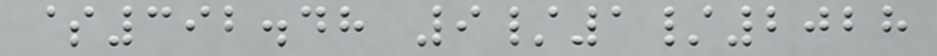$392.48 9/1/2028
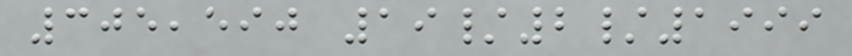305,590 19/2/1999
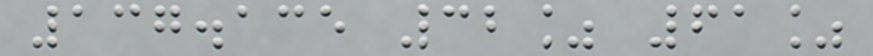137.135 32% 61%
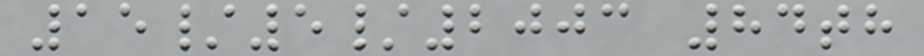15/5/2003 84th
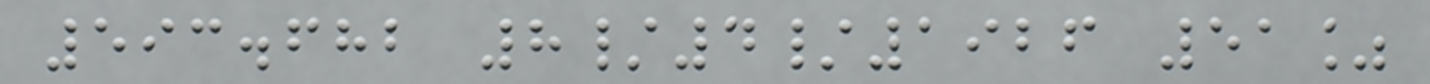593.682 8/4/1926 51%
